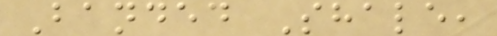Banded Shale,
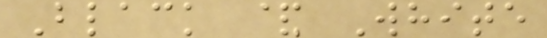Black & White
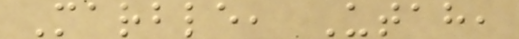Marble, Utah,
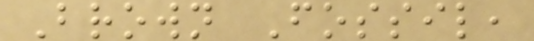Brown Fossil,
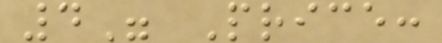4" Price:
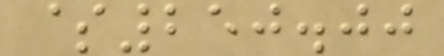$250.00
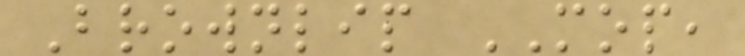Brownlip MOP,
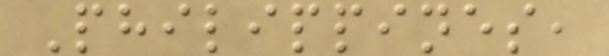Philippines,
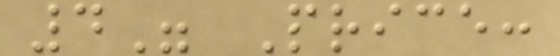4" Price:
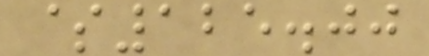$125.00
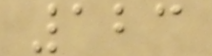123
